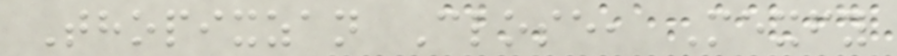Thopixzan Close, Mexfy
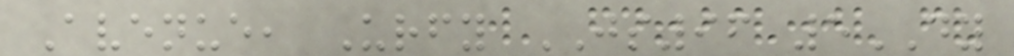Avenue, Urfy JS96 5DY
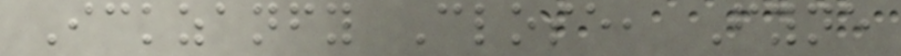Ickzanfy Close, Fyne
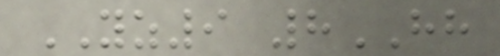YZ9 8HH
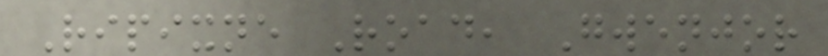Ripixne Road, Gwenjor
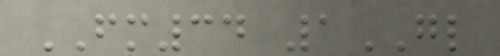FM34 1GL
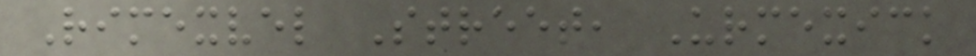Rimexvel Street, Urmexick
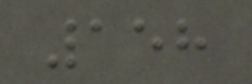158
